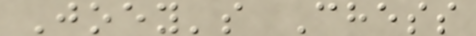Joey's Chess
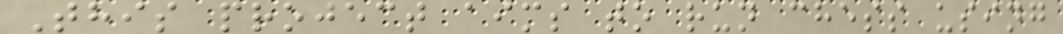This project aims to run chess using
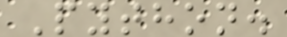Python.
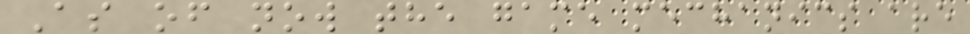As of now the game mechanics are
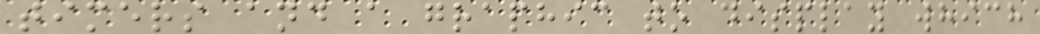timers and a graphic to display which
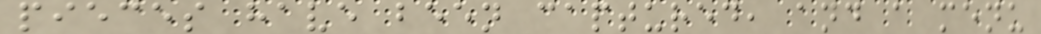pieces have been captured, and a menu
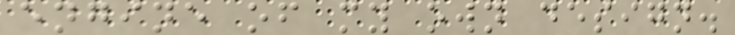engine of my own design.
